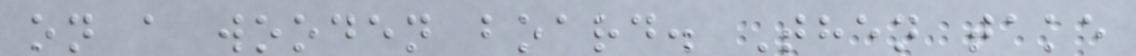on a wooden board. Then take
